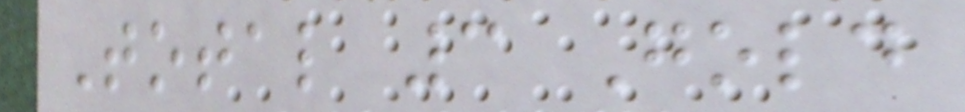Total 3 Gold
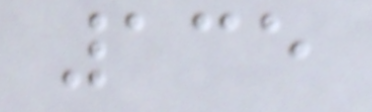135
